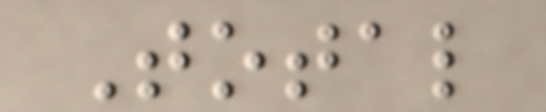Total
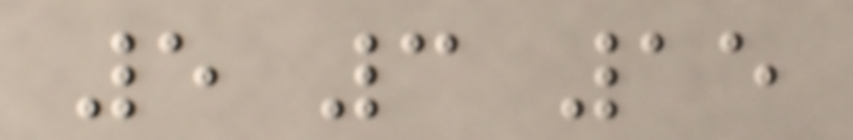5 3 15
